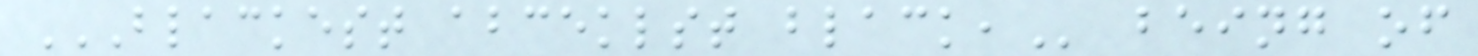BLACKEST ABCEKLST BLACK, being of
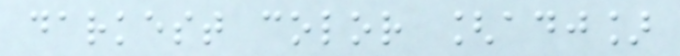darkest color [adj]
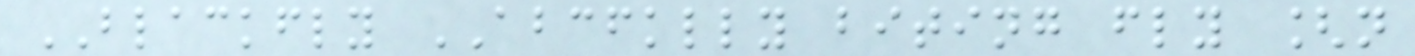BLACKFLY ABCFKLLY biting fly [n
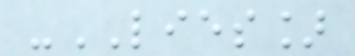-LIES]
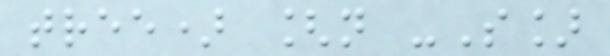tree) [n -S]
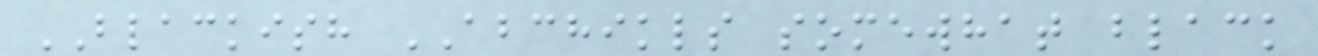BLACKISH ABCHIKLS somewhat black
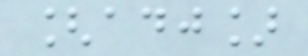[adj]
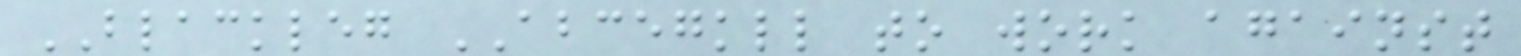BLACKLEG ABCEGKLL to work against
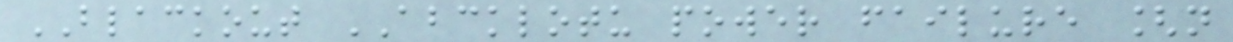BLACKOUT ABCKLOTU power failure [n
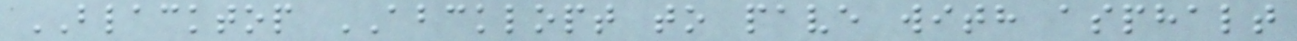BLACKTOP ABCKLOPT to pave with asphalt
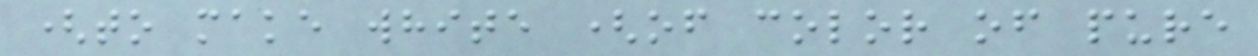(to make white (of color of pure
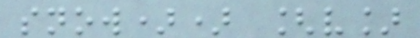snow)) [v]
